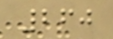260
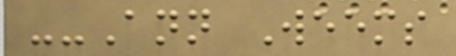--Ann Weems
